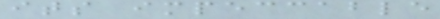its impeccable
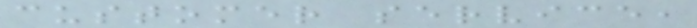customer service,
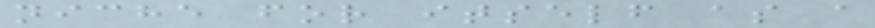niche for itself as a
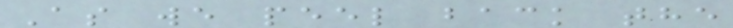As we peel back the
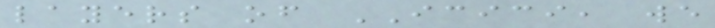layers of ICICI, we
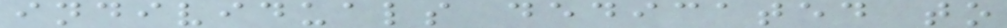individuals dedicated to
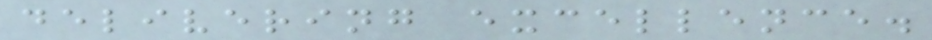delivering excellence.
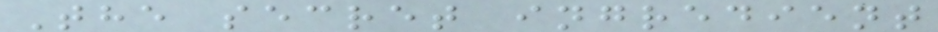The secret ingredient
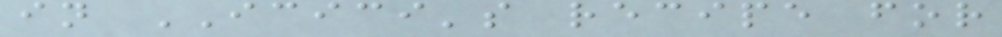in ICICI's recipe for
